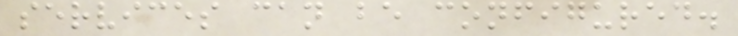services can be configured.
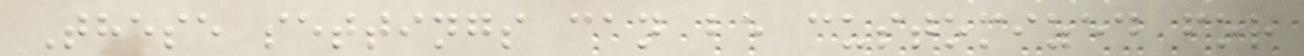These settings can be customized for
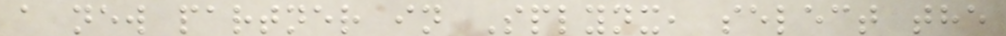a new partner in Splynx, select the
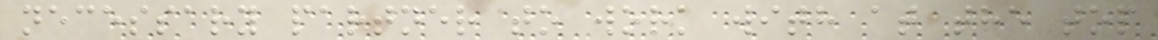necessary partner to work with at the top
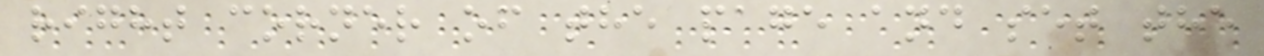right corner of the page and set the
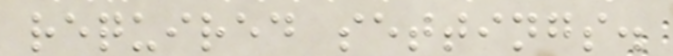required settings.
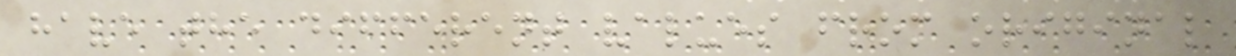have the different values from original
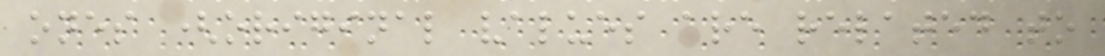ones (original values are related to
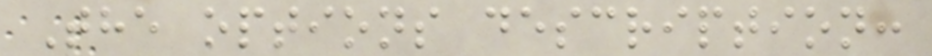The options description:
